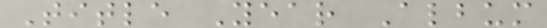Title Year Album
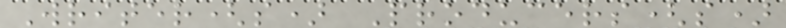Writer(s) Producers(s)
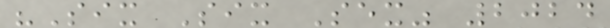"Six Six Sex" 2024
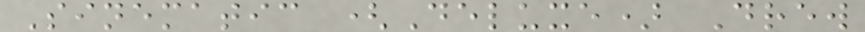Sinematic (Deluxe) Drew
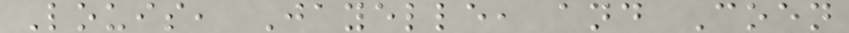Louis, Jayelle, and Coen
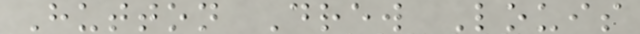Hutton Drew Louis
